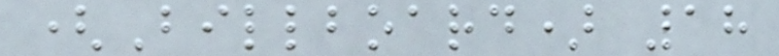(Billboard) 18
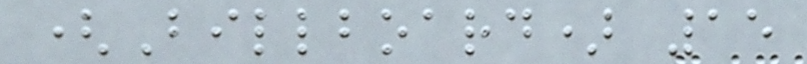(Billboard) 15
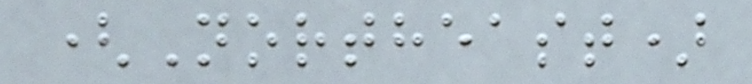(Northeast)
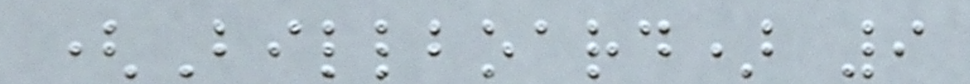(Billboard) 9
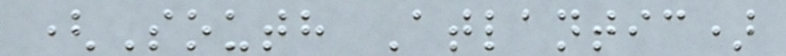(South Atlantic)
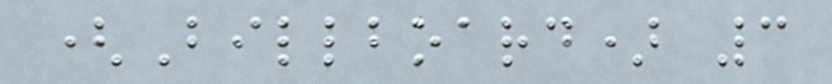(Billboard) 3
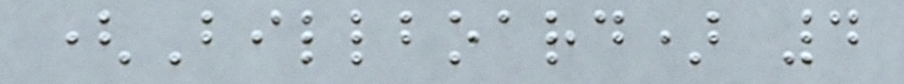(Billboard) 4
